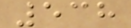538
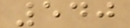540
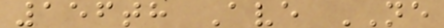156th Ave NE
